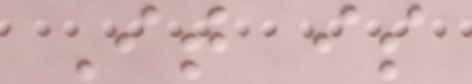It is
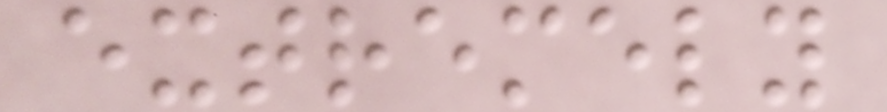extremely
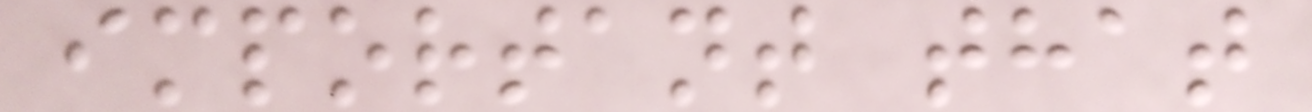important that
